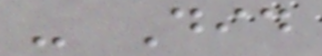- Did
